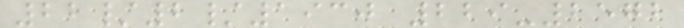22/2/1930 229-2572
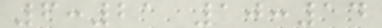6:21 10:14
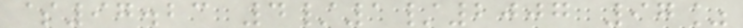$97.23 4/1/2007 97%
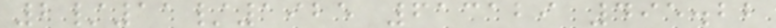2/11/1925 613129 495.22
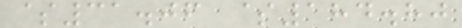$31.06 $184.80
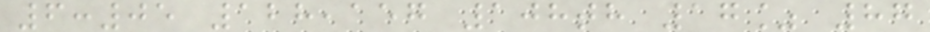6:05 128,157 108th 17% 87
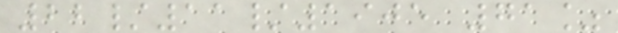22/11/1905 71%
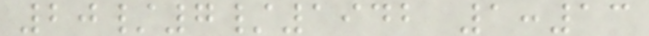20/7/1942 1:13
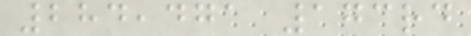284,471 173rd
